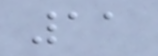11
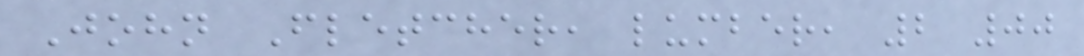John Fletcher, lumber, 2 00
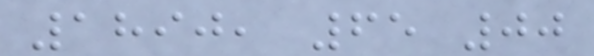1890, 65 00
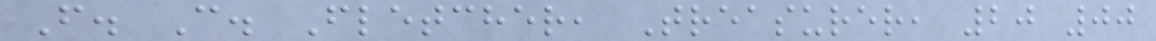F. C. Fletcher, Treasurer, 20 00
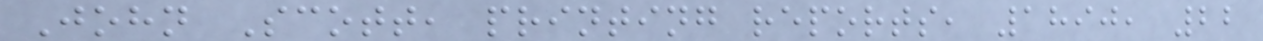John Scott, printing reports, 1890, 22
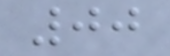00
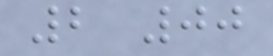2 00
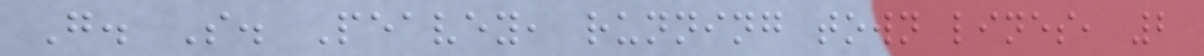G. S. Peavey, running town lines, 2
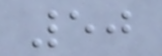50
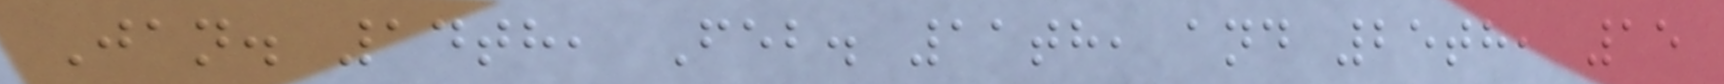Jan. 14th, Feb. 11th, and 25th, 15
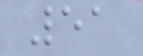51
